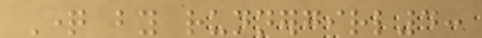Question by runnergirl4:
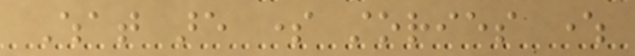What are some stories where
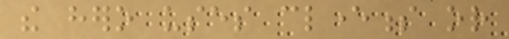the hero uses cleverness or
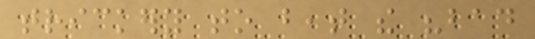trickery to beat the "bad
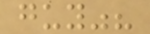guy"?
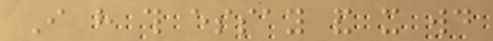I have this essay and it would
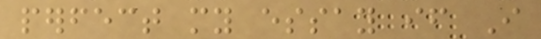perfect my essay if I
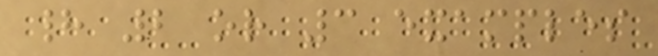had 2 or 3 examples
